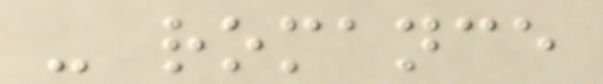- romance
